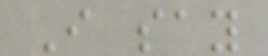I say
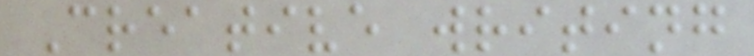Creative writing
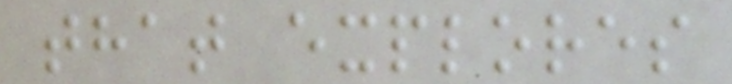that explores
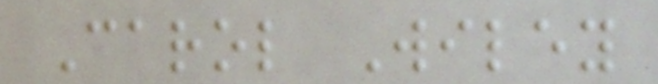Carol Wiley
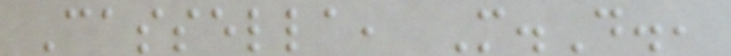Cassella, M.D.,
